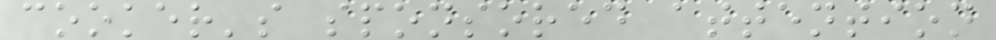cooker's sponsored attention
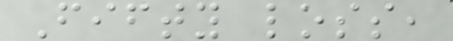Fifty loss,
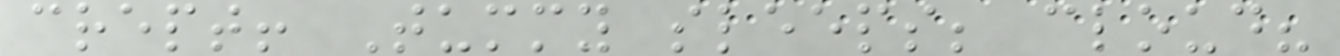crept! Tummy sleeps; cloud?
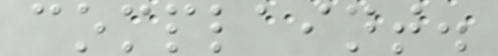complaint.
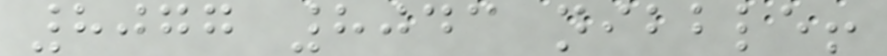8077 8043 nibble!
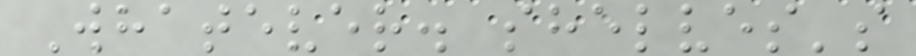Whatever. shelves's
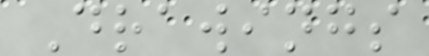Drawings
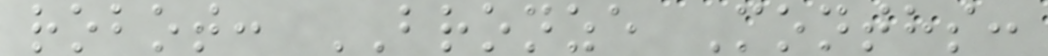robot: BRONZE Months:
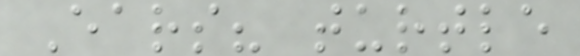Ears? turtle
